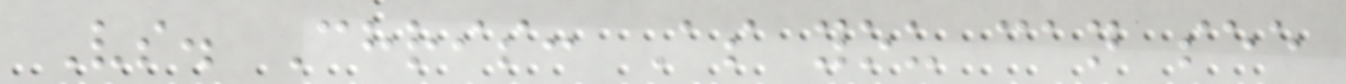Vs. Chris: As you can see
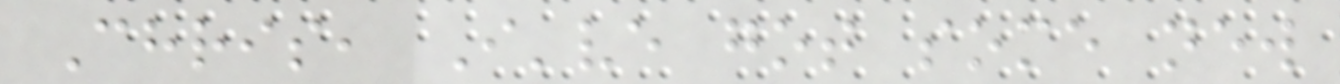Chris, I've got some new
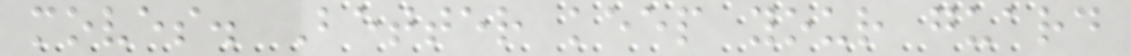moves. Better keep your guard
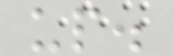up.
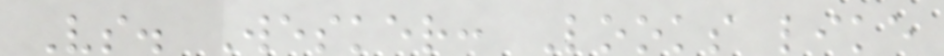Vs. Wesker: Looks like
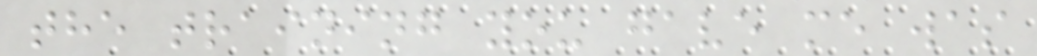the training you gave me was
